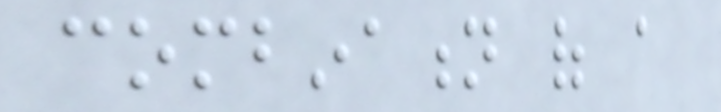combination of a
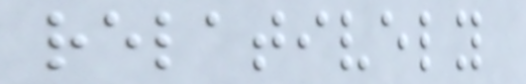relatively
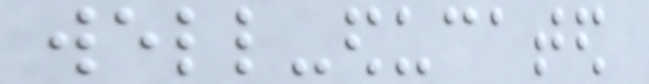well-educated
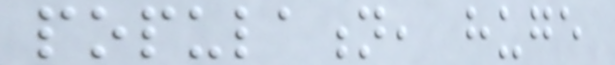population, huge
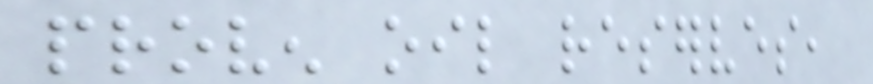proven oil reserves,
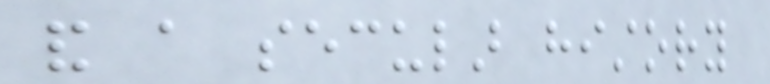and a secular history
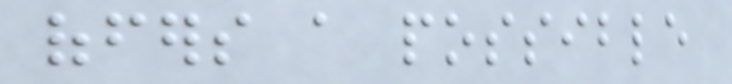offers a possible
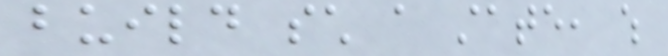build such a state, which
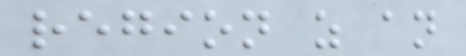region as an
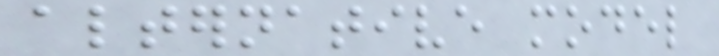alternative model
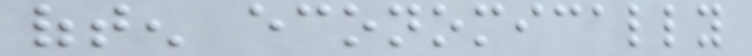often economically
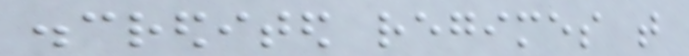discredited regimes that
